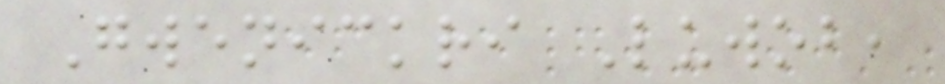Gwenickri Luwob,
